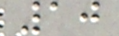10
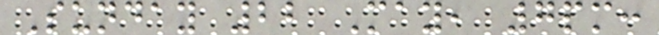Sunday 22 May, 7pm:
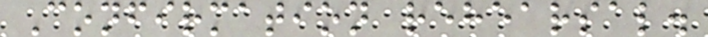Confirmation rehearsal.
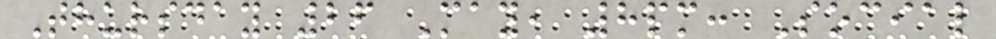Thursday 26 May, 8pm: Social
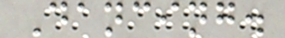Dancing.
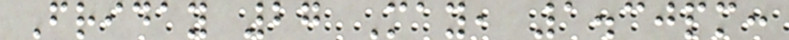Friday 27 May, 1.30pm:
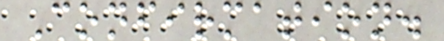Confirmation.
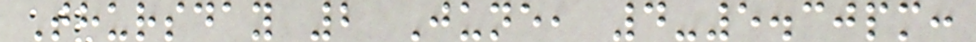Thursday 2 June, 4-5.30pm:
